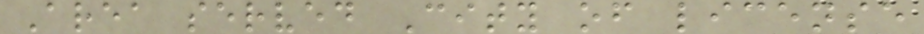Area served City of license
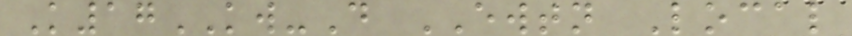K17KW-D EWTN Local
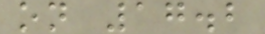on 17.2
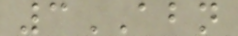3ABN
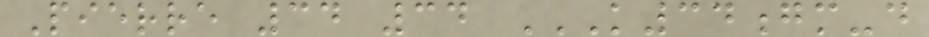Pierre 34 34 K34GM-D
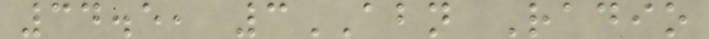34.5, 3ABN Radio
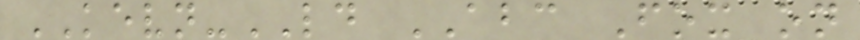KEVN-LD ABC Fox on
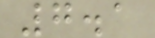7.1
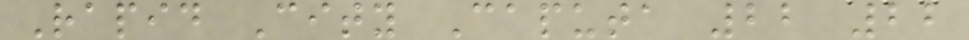Rapid City Caputa 22 22
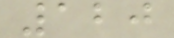120
